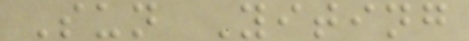Sun Yiting
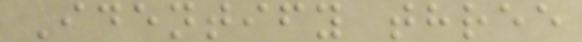Identify three
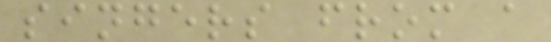singers from a
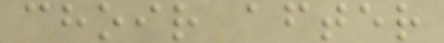choir after
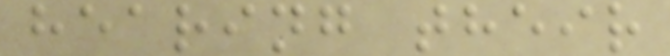hearing their
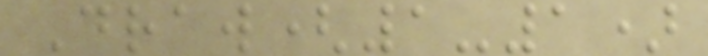Draw(1-1)
